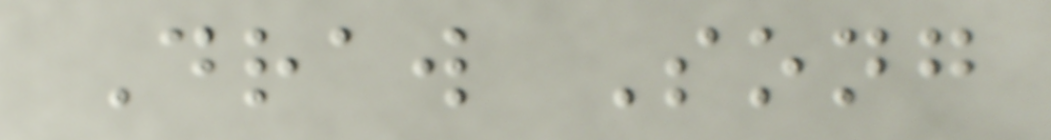Draw Song
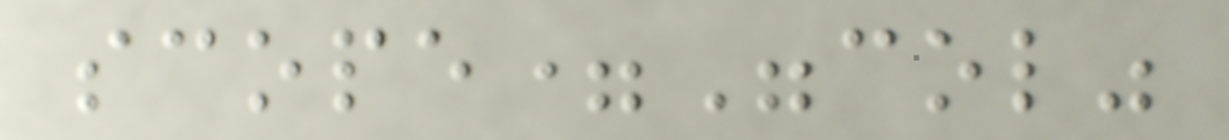scope="col"
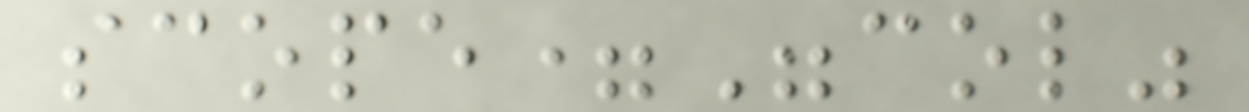scope="col"
